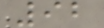92
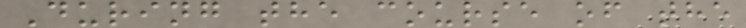During the course of the
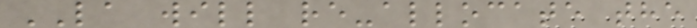LA will re-allocate the
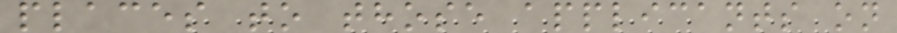places to those applicants on
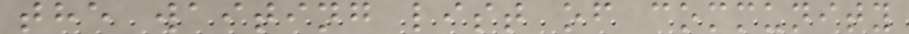the waiting list of community
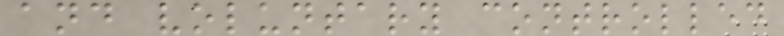and voluntary controlled
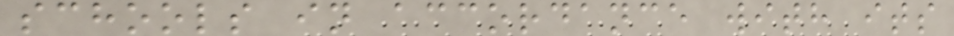schools in accordance with its
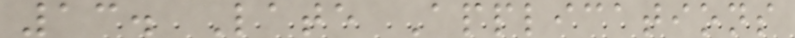13. Late Applications
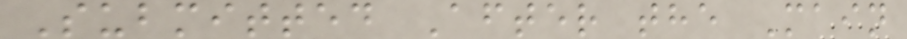Submitted After the Main
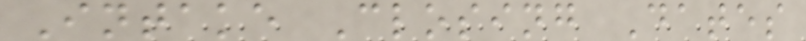Intake Closing Dates
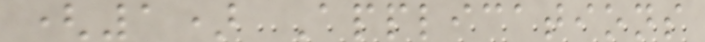(1) Applications
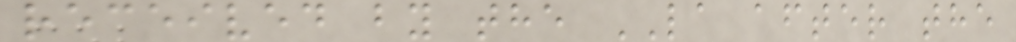received by the LA after the
